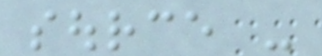source -
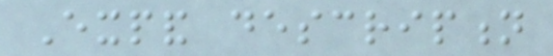Expand description
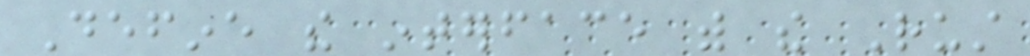Define the interface with the Rust
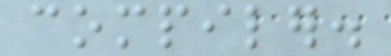compiler.
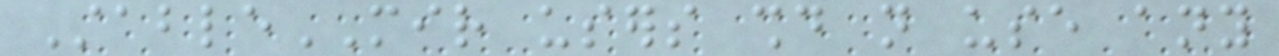StableMIR users should not use any
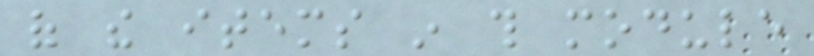of the items in this module
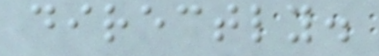directly.
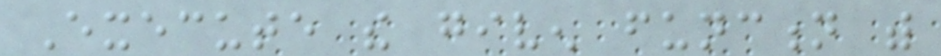Execute the given function with
